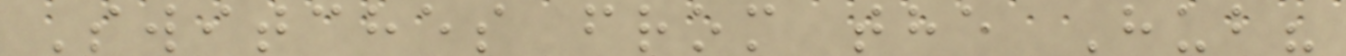Switches from the Hub?
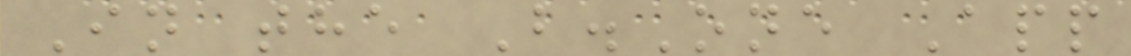In the B.One App
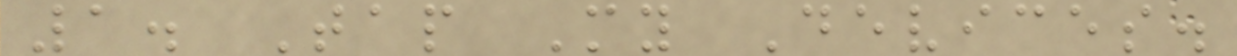1. Tap My Devices.
